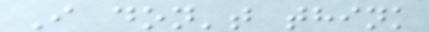I don't think
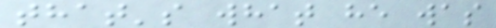that's what he was
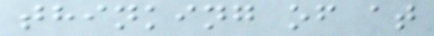thinking of at
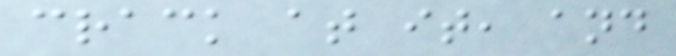crack at it, and
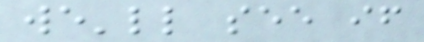we'll see if
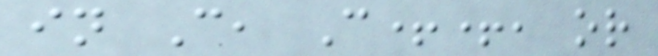in C, C++, or
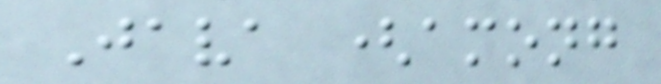Java (among
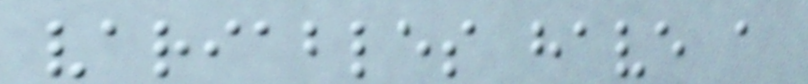variables have a
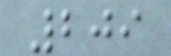209
